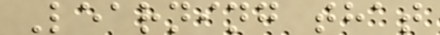Learning that
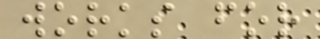works for
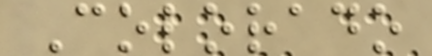Colorado
